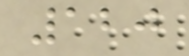120
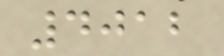4012
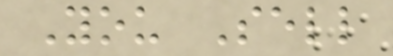You Sell
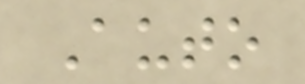Auto
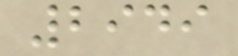2949
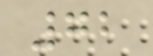72
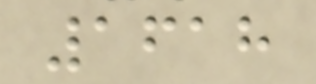1618
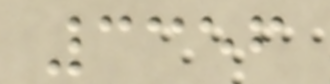3356
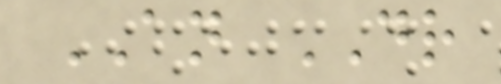AN DR
